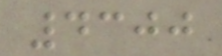4300
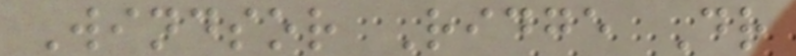Windsor Ridge Dr
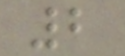2
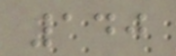140
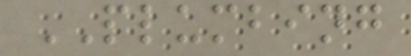PLUMBING
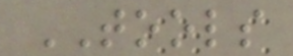TOOLS
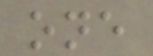one
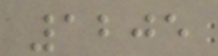1205
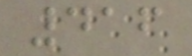416
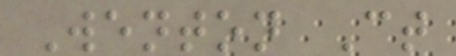Wenton Ct
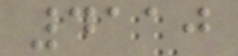4110
